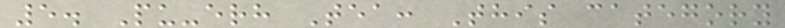5. Pu-erh Tea: This category
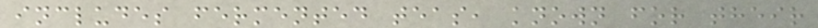includes fermented teas, known for their
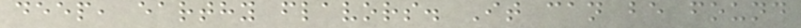deep, earthy flavors. It can be found
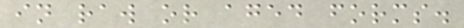in raw or aged forms.
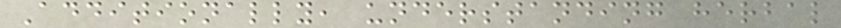Additionally, understanding herbal
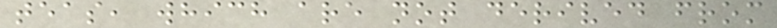teas, which are not derived from
